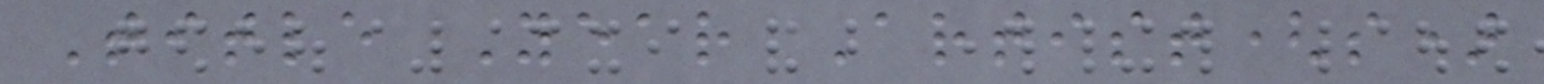Title Year Artist(s)
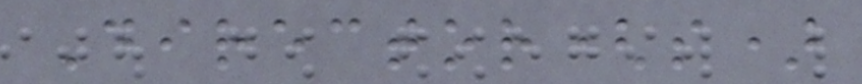Director(s)
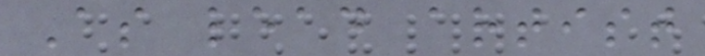As lead artist
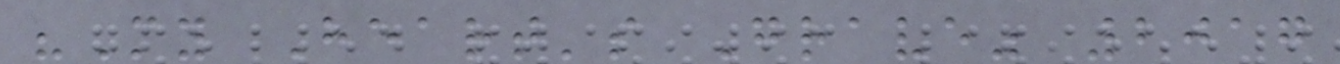"My Heart's Grave" 2017
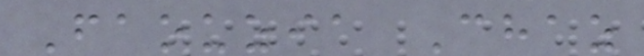Faouzia Chaz
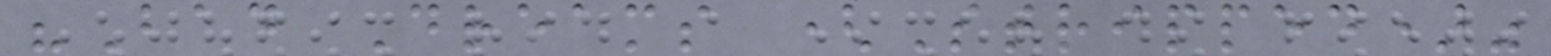"Bad Dreams (Stripped)"
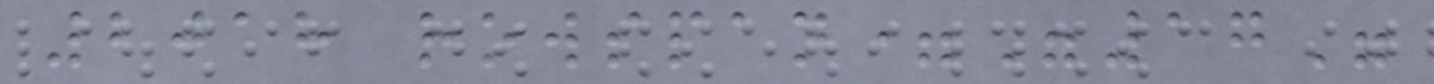2018 rowspan="17"
